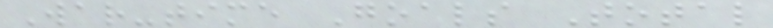War-time Goals Total
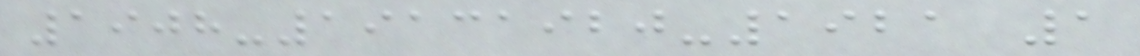1908-19131920-1921 1
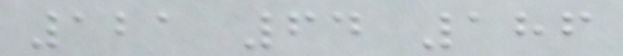121 64 186
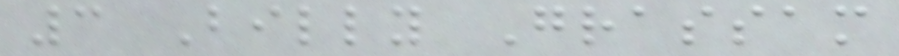3 Billy Grassam
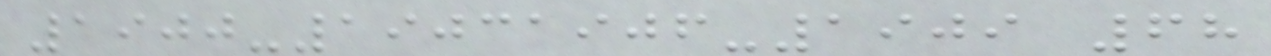1900-19031906-1909 68
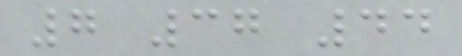7 37 44
